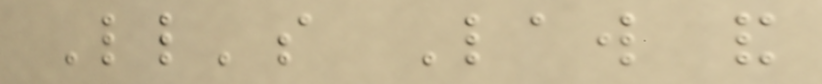Little's Law and
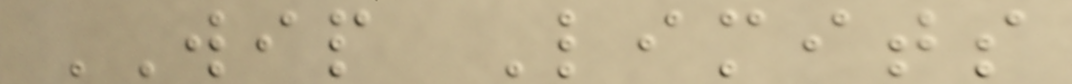WIP Limits
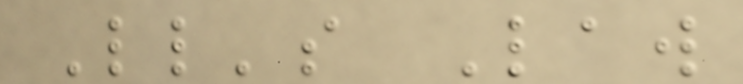Little's Law
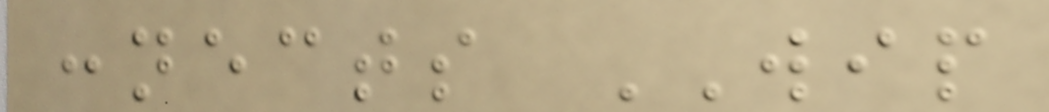connects WIP
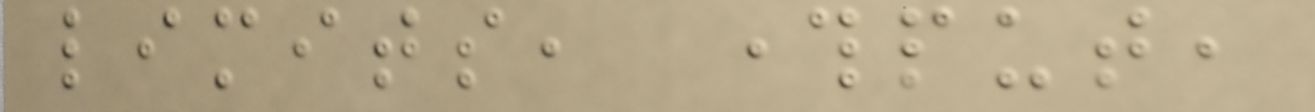limits, throughput,
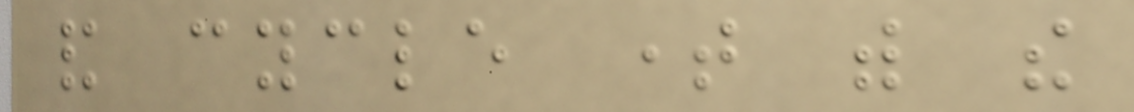and cycle time with the
